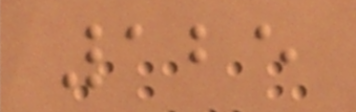125
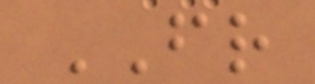FR
